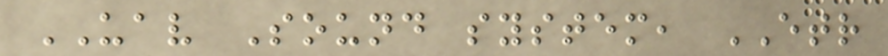UAV Sound system, ETR
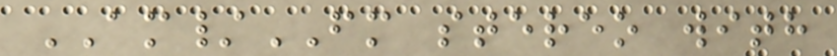AM/FM stereo with
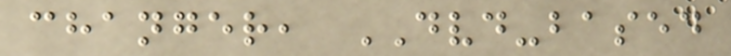changer, DVD-based
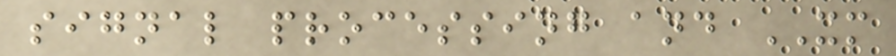signal processing and XM
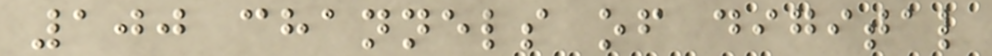100 channels of digital
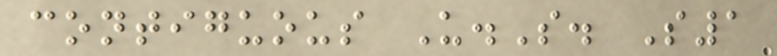contiguous U.S. S1
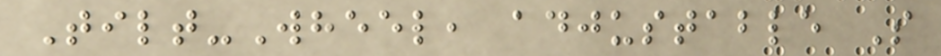Tilt-Wheel, adjustable S
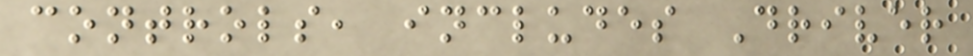controls, includes Driver
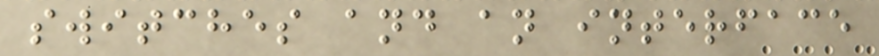switches and an interface
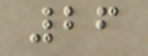26
